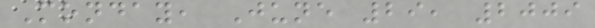Monday, June 29, 2009
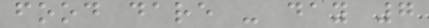food dare - day 7
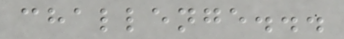challenge...
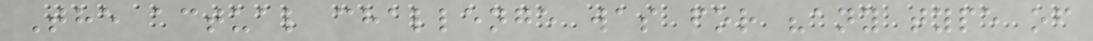The actual challenge was for "any type of
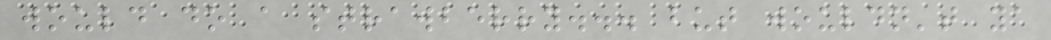would do a strawberry... but wouldn't ya
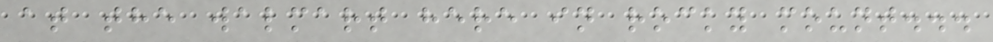at the walmart here in rocky mount...
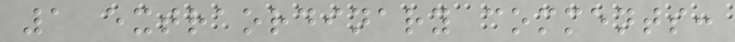1 extraordinary comments:
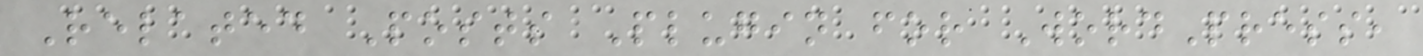Related Posts Plugin for WordPress,
